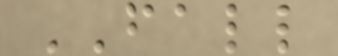FALL
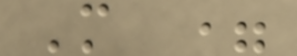M =
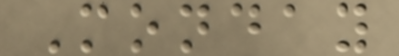Monday
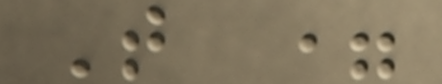T =
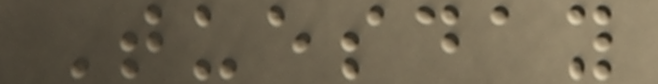Tuesday
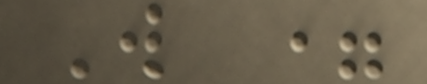W =
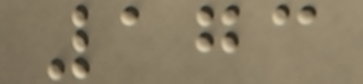173
